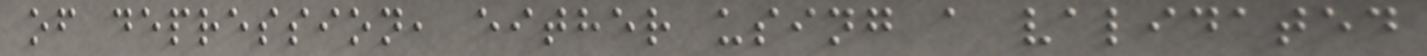of depression, either using a validated
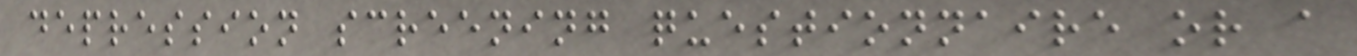depression screening questionnaire or a
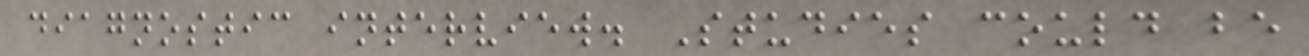diagnostic interview. Studies could be
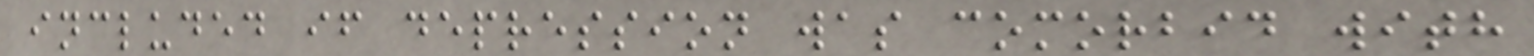included if depression was comorbid with
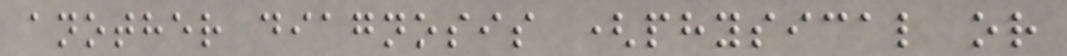another diagnosis (physical or
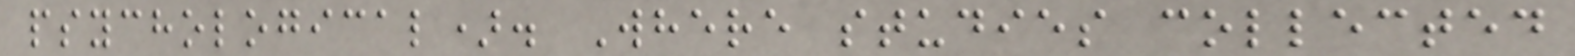psychological). Where studies collected
